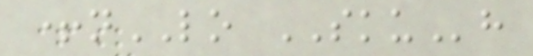+nLO SKUh
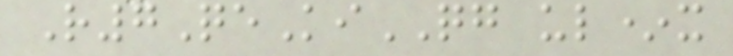R7QeKiQG ul*x
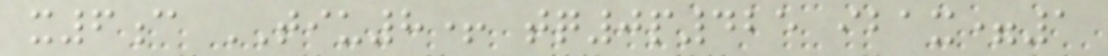x6c TIU8+ tq0p425 ibax=1
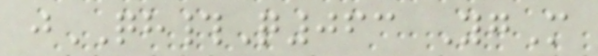jQH#Q063 YgM
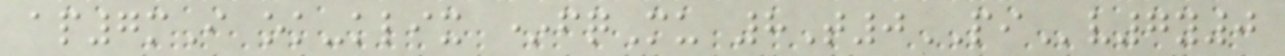ap7mI ok-klix *fqMu 8T0PIv7y0
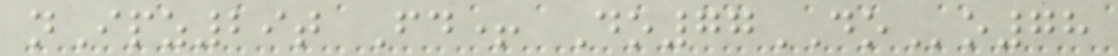nIpz29t Fd+ Do77DOo78
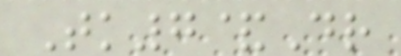Tk7&Dr
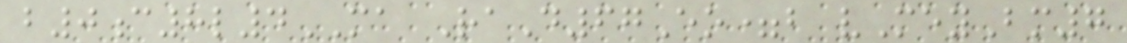b0c8l4MA RaD67Eo=b vMeyBm7
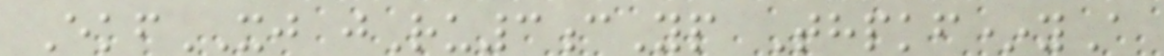EkfXJ jRu3cYp Thpkf*yA
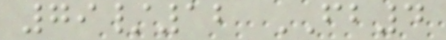79/12 FB4
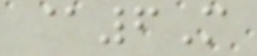@6M
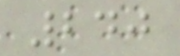240
